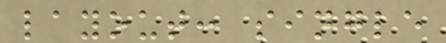layout: single
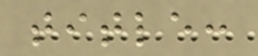title:
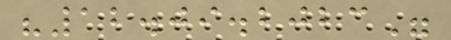"12.09.2023"
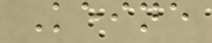Keine
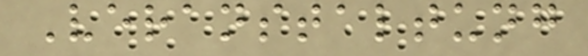Veranstaltung
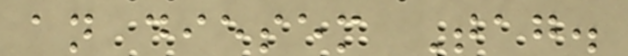an diesem Tag.
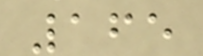165
